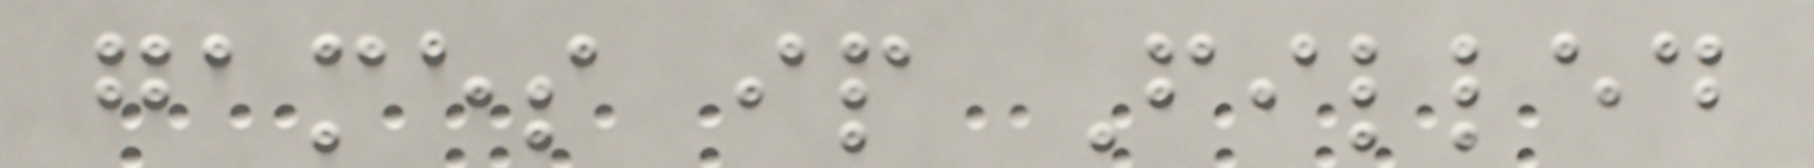games ip Filled
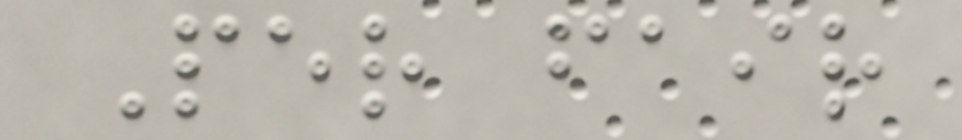Per fair
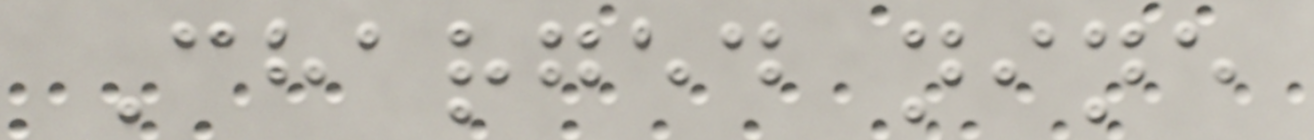Charged nine
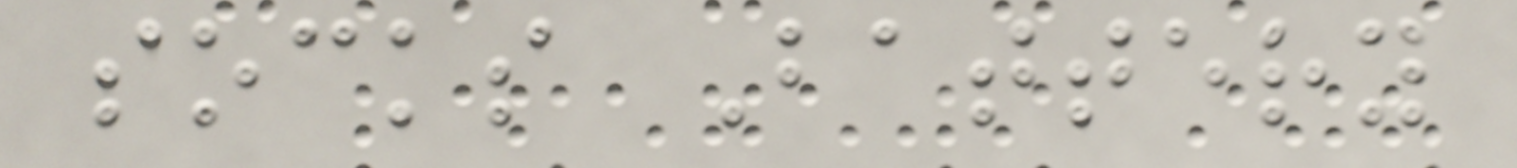socks Battery
